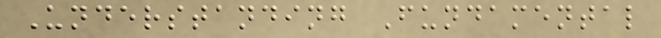Understanding Fundamental
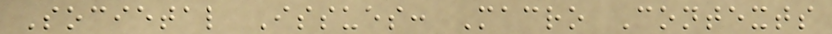Societal Issues: Macro Contexts
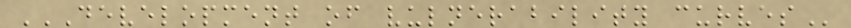DEVELOPMENT OF VULNERABILITY CURVES
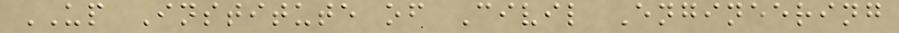UP Institute of Civil Engineering
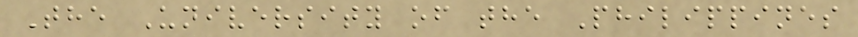The University of the Philippines
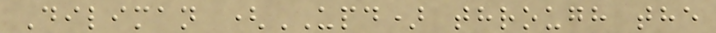Diliman (UPD) through the
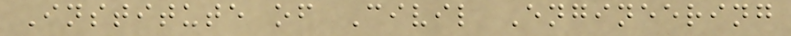Institute of Civil Engineering
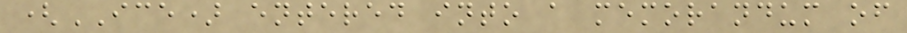(ICE) entered into a memorandum of
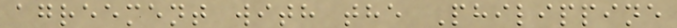agreement with the Philippine
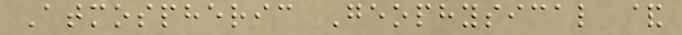Atmospheric Geophysical &
